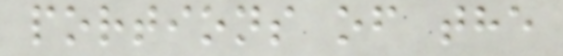portions of the
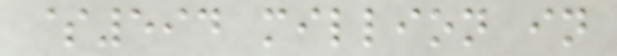$594 million in
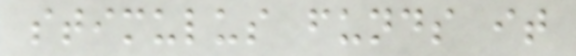stimulus funds it
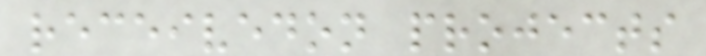receivedon projects
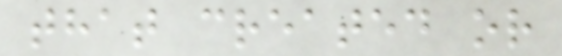that created or
